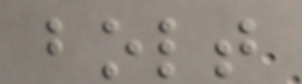bolt
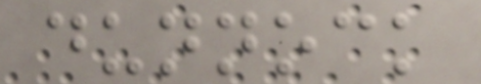dunnock
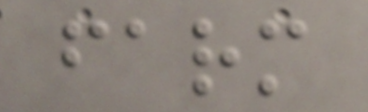farm
